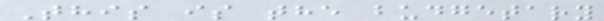This is the budgetary
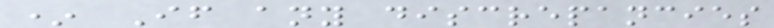* If any discrepancies
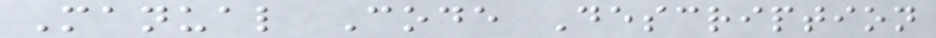Manual Code Description
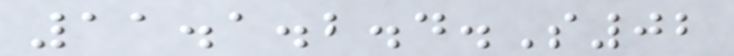11.1.2.4.S02
